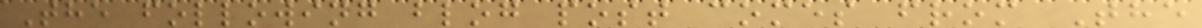The following blog post comes from The
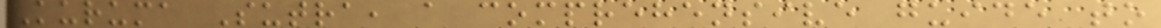Kuruma Sutra, a comprehensive guide to
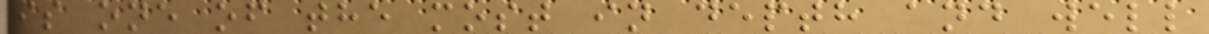is one of the most in depth and well
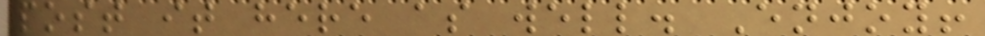post it here as well. Enjoy!
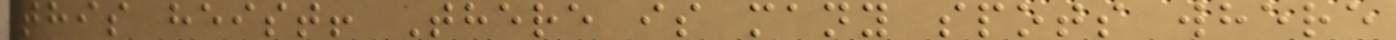this heist! There is many spots where
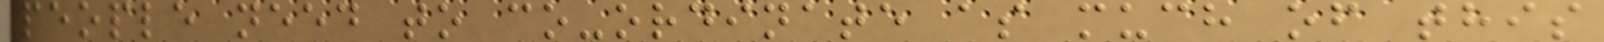people need to co-ordinate as much of this
